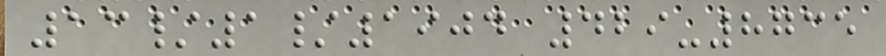13/1/1904 429-8735
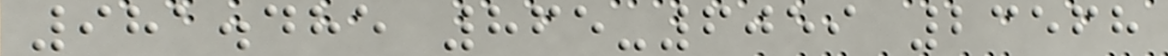981.485 865-6059 23568
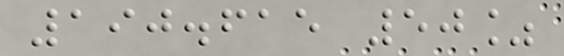190.615 50%
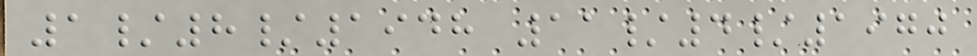1/8/1948 11/4/1970
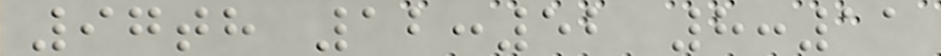97th 12:52 8:11
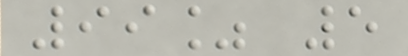99% 5
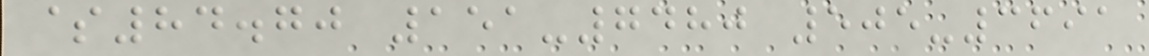$84.70 151-7480 505-3691
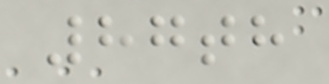87th
